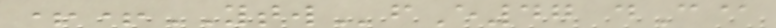++YTWfE47 dC@
